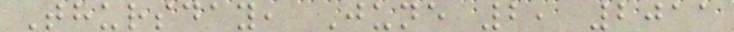Thursday, June 2, 2011
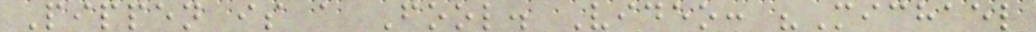Pippen is a Fool. Video: "Michael
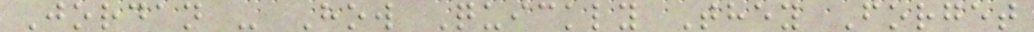Jordan - How Quickly They Forget
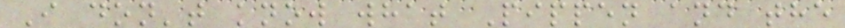I don't know what Pippen and the
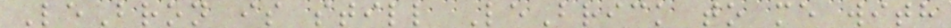LeBron is still LeBrick to me with
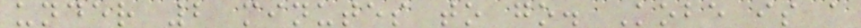under 2 minutes to go. Kobe is a
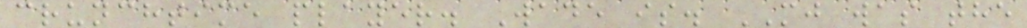crunchtime player. Wade is. MJ was the
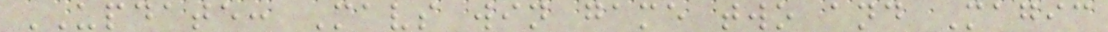UPDATE: Mavs win game two and Magic
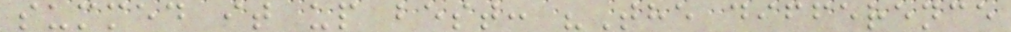summed it up best: "The difference
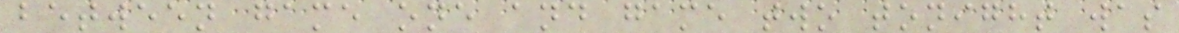between game one and game two tonight was
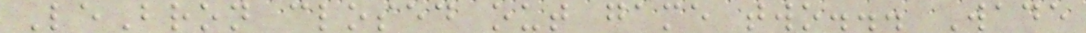LeBron closed out game two... Wade
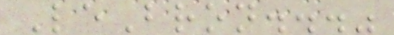LeBron..."
